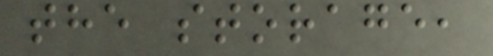the storage,
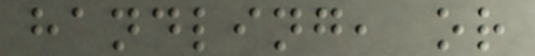handling, or
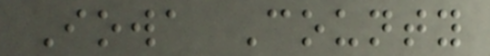Iowa County
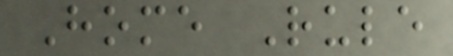Home Rule
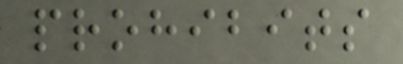prohibits
